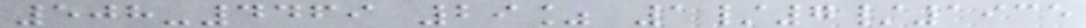508-4469 29% 1/7/1935
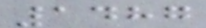1487
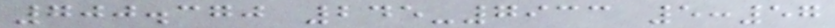700.370 245-7933 5:57
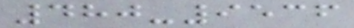480-9536
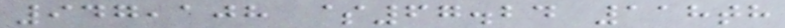947,108 $67.24 118th
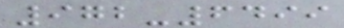972-6499
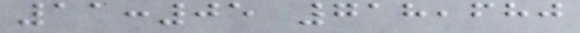11:05 718,680
